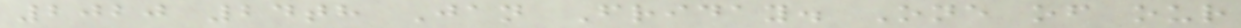2020 24th Jan Friday. One of our
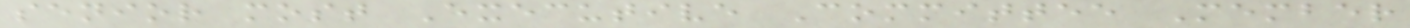senior most Executive Committee Member
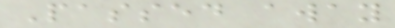Passed away
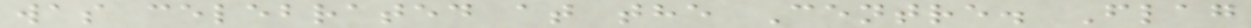was celebrated at the Centre. Flag
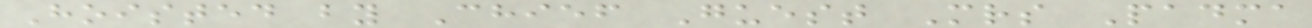Hoisted by Chief Guest Mrs Padma
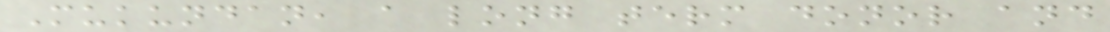Mukundan, a long term donor and
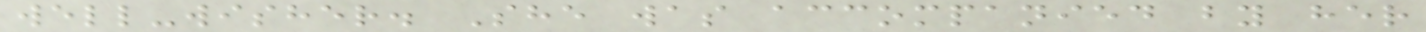well-wisher. She was accompanied by her
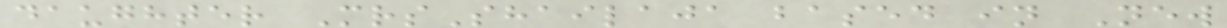daughter MrsShailaja based in New
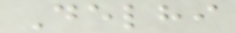Delhi
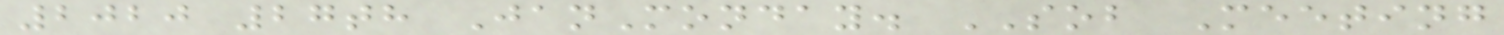2020 27th JanMonday. SOB Meeting
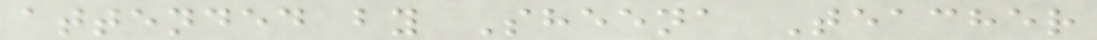attended by Sheena Teacher
